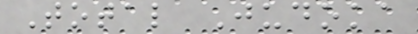Total Judoka
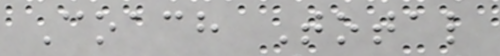Coach Total
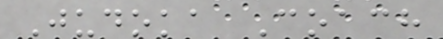Judoka Coach
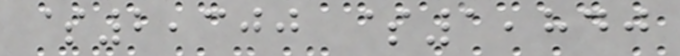$2,300 $1,840
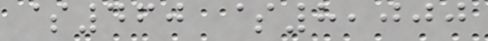$460 $8,000
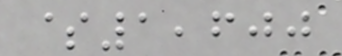$1,600
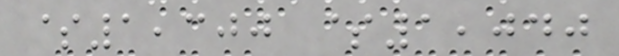$1,300 $1,040
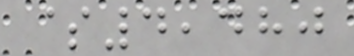$4,480
